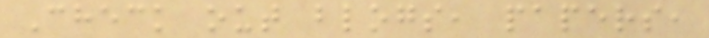Check out blogs, papers,
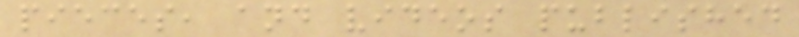pieces, and videos published
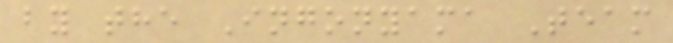by the Ingonyama Team
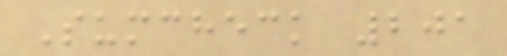Sumcheck 201
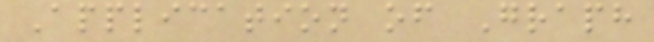Application of Graph
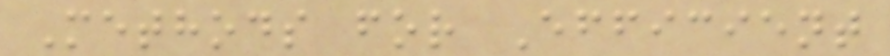Methods for Efficient
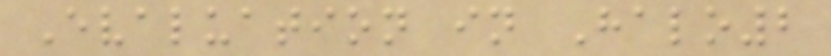Evaluation in Halo2
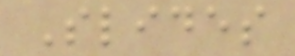Slides
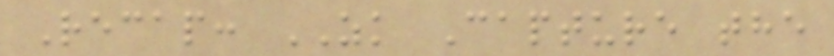Recap: ZK Capture the
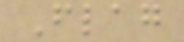Flag
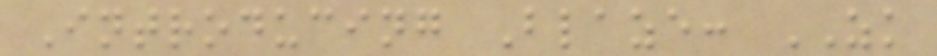Introducing Blaze: ZK
